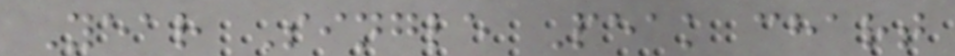Year Single Peak chart
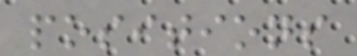positions
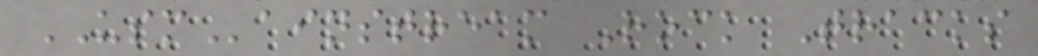USMainstream Rock Tracks
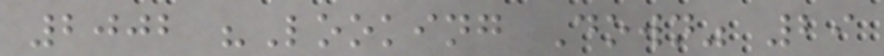2002 "Looking Down" 29
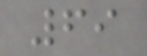69
